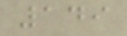149
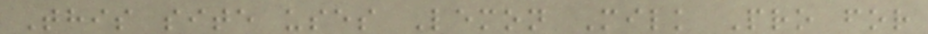This site uses Lemon Milk Pro for
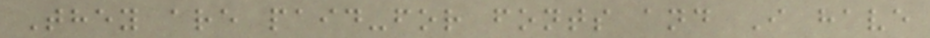They are paid-for fonts and I have
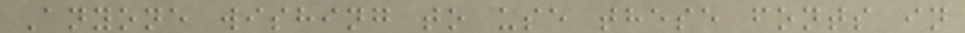Anyone wishing to use these fonts in
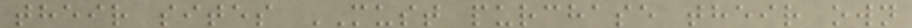their sites MUST purchase their own
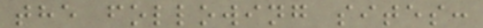the following sites:
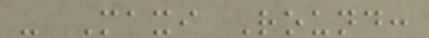- Maxi Round:
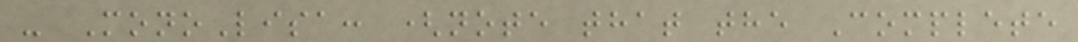- MonoLisa: (note that the Complete
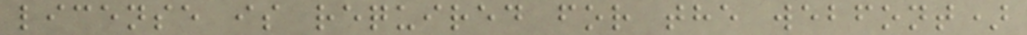license is required for the webfont)
